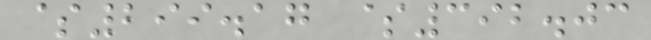$299.17 $392.03
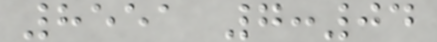8551 7:04
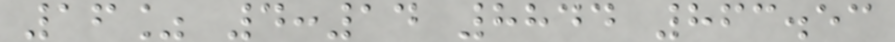16% 4:14 8844 863.53
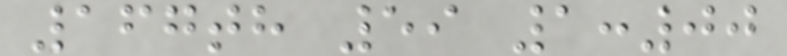167th 59 1:00
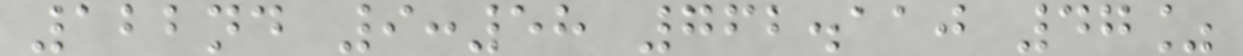122nd 9:58 762.110 47%
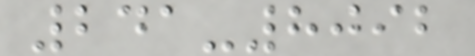241-8092
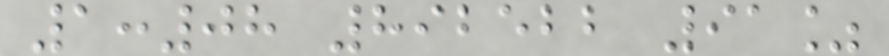1:08 892522 91%
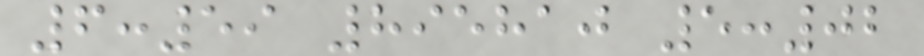6:59 895810 5:02
